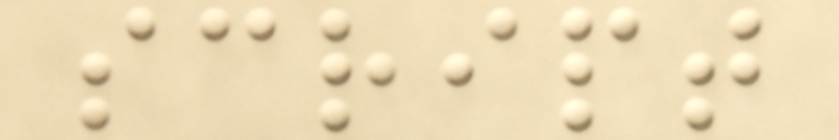script
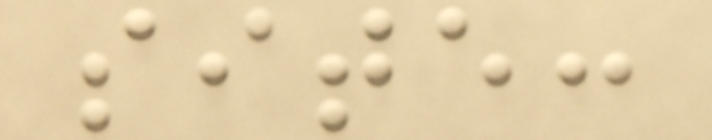site:
